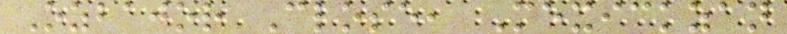Ozbajor Close, Mexickzan
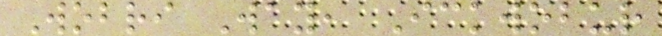Wobri Way, Ickwobur
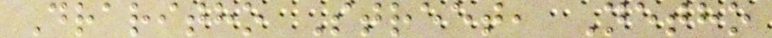Draritho Street, Netho
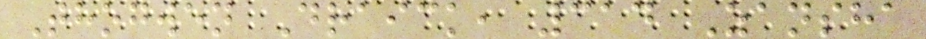Thogwen Draick, 314 Zansha
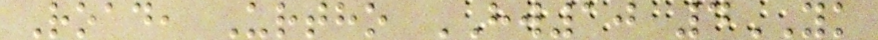Road, Urtho HW10 4YK
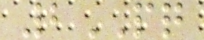2PQ
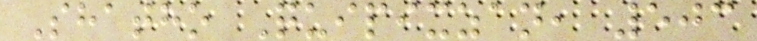Shatho Quipixzan, 503
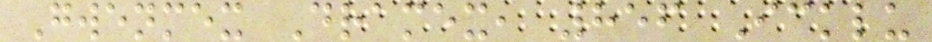Gwenmex Dramex, 856 Icklu
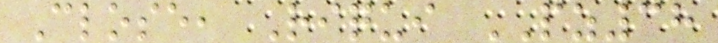Close, Riqui PZ38
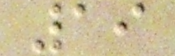19
